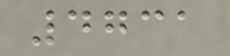4731
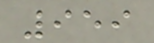959
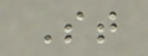St
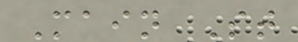Main St
